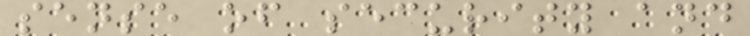sense of security and
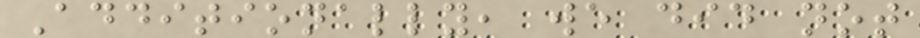Additionally, we did not
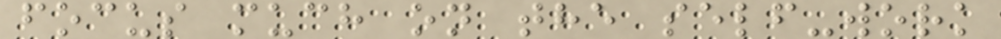focus much on the self-work
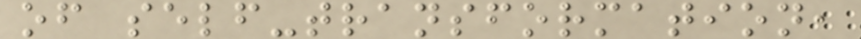of self-transformation,
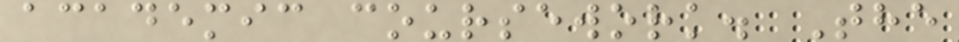academic coursework. The
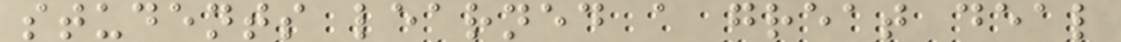students learned a great deal
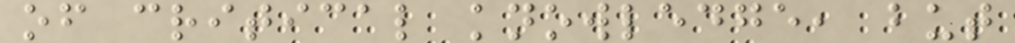of critical knowledge, but
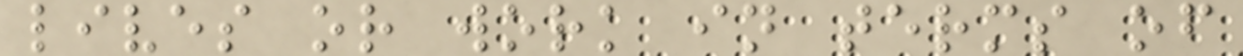lives or work in terms of
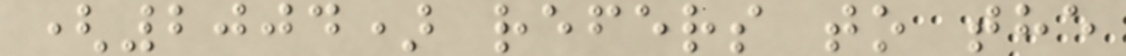(2004) refers to the
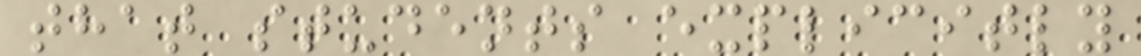that students explicitly
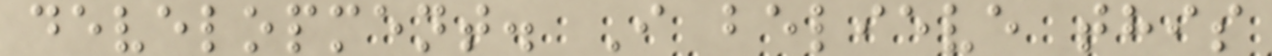development. I believe this
